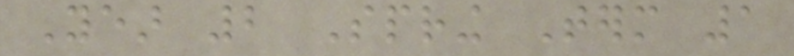Year 2 Spring Term 1
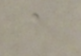a
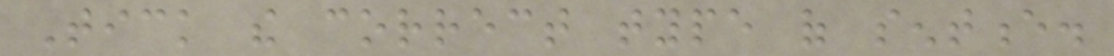Tick the correct type of sentence.
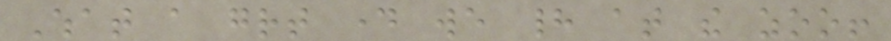What a great day we had at the zoo!
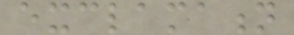exclamation
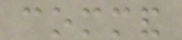command
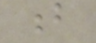b
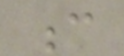c
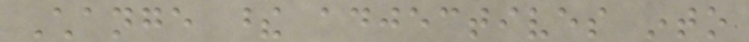Change these adjectives into
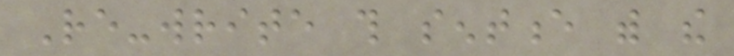Re-write this sentence with the
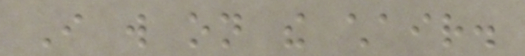I will on the chair.
